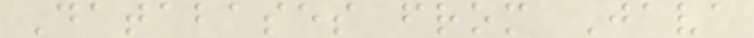Databases from Java
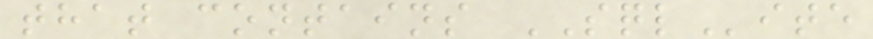that contains SQLite
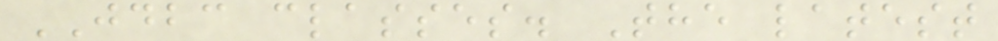JDBC classes. The latest
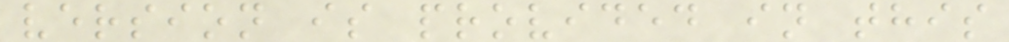version is provided in this
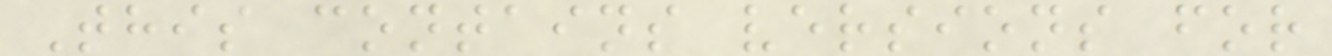This contains versions for
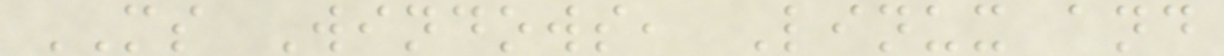MS Windows, Linux and
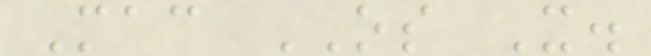Mac OS X.
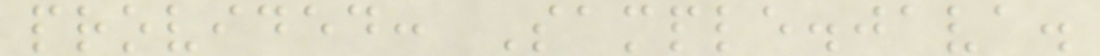provided: Sample.java.
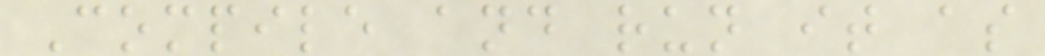Compile and run it as
